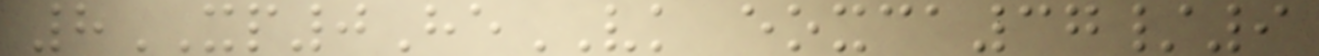8XP0HeVK eoxca37/9
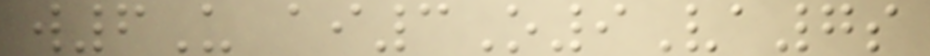w6U ai3O9Va7s
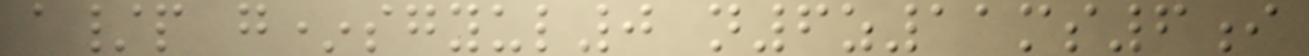a/p g*sgyul0 n6z11ms6i
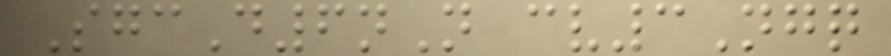SgcD6nN cv3Ngq
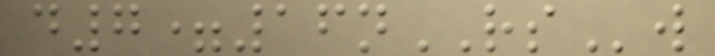d7=16nRSw
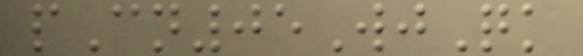pCn05WjQk
